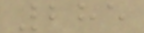285
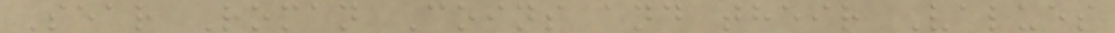Sear Roman Coins and their Values
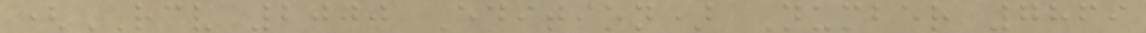(RCV 2000 Edition) Number 7869
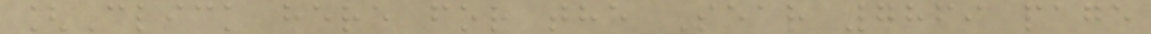[Click here for the Sear 7869 page
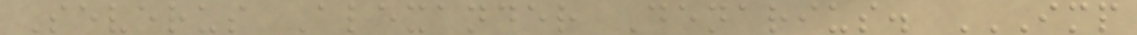Severus Alexander Denarius. IMP
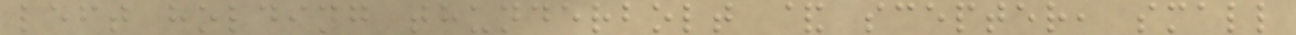left holding thunderbolt & scepter, small
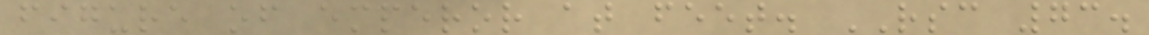figure of emperor at feet. RSC 73.
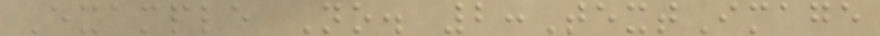Example No. 2:TextImage
